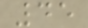45
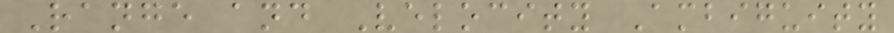Range and Velocity Ambiguity
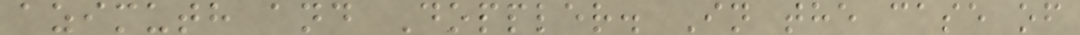azimuth and Doppler. In the case of
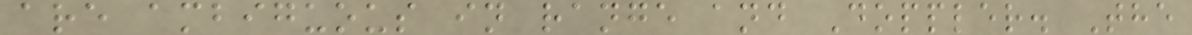are ambiguous in range and Doppler. The
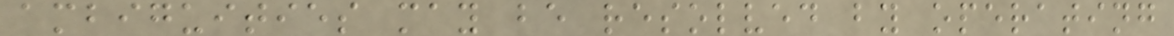ambiguities may be resolved by operating
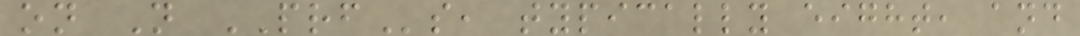on N PRFs, typically eight, and
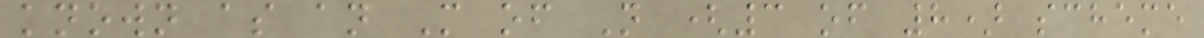known as an M of N (3 of 8) scheme
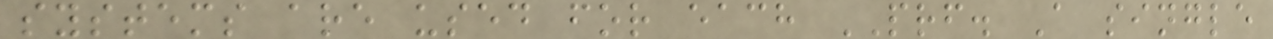systems are used for each PRF. A single
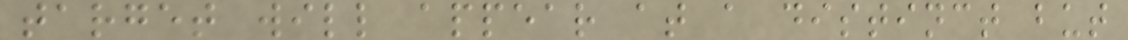target will appear at a distinct but
